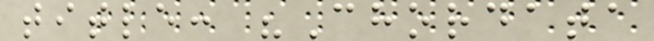title: "Chordata
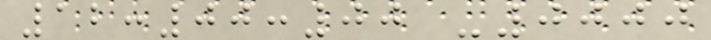12:00:00 -0000
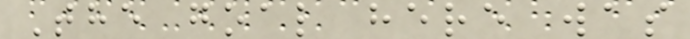The goal here was
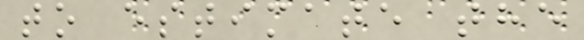to estimate the
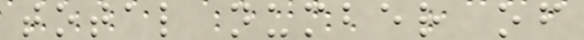total number of
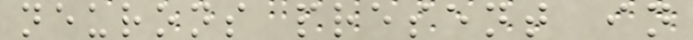neurons present in
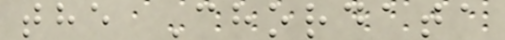the Chordata
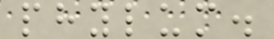phylum.
